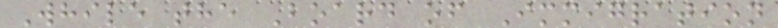While the Board of Immigration
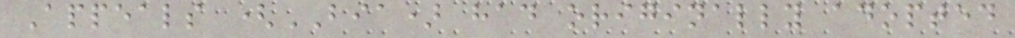Appeals (BIA) had originally adopted
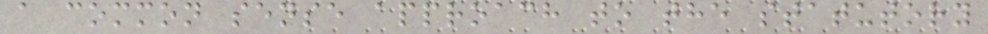a common sense approach to the statutory
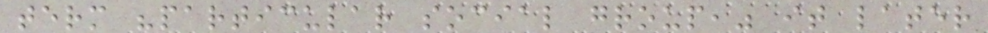term "particular social group," it later
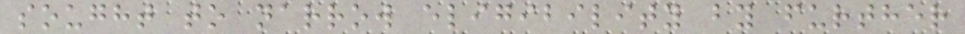sought to narrow eligibility by further
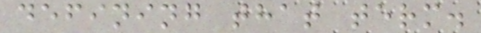defining that term.
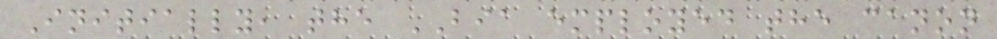Initially, the BIA employed the canon
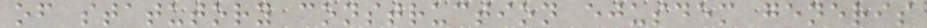of statutory construction ejusdem generis
